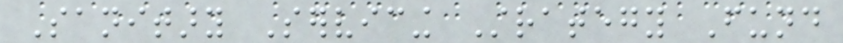Sanitary Servicing Strategy Fund
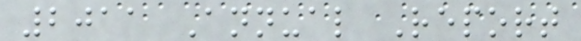2011 Annual Report
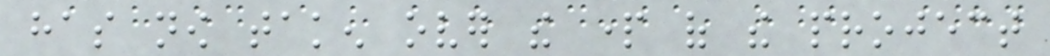has now taken over the part of the project
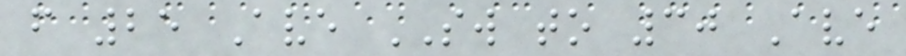from 25 Ave SW to 30 Ave
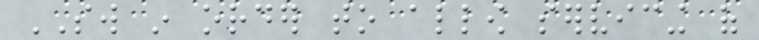SW in order to allow servicing of
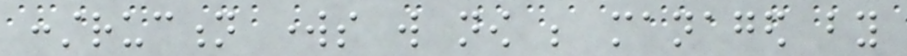construction works will now be managed by
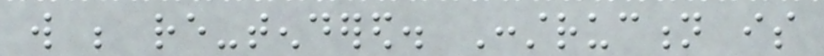will be re-tendered. Construction is
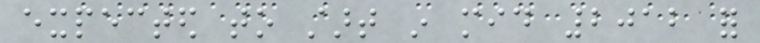expected to start in mid 2012 for
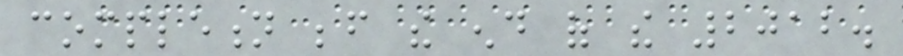completion before the end of the 2012.
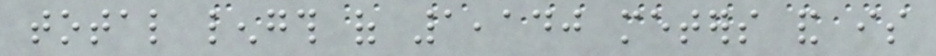total length of 1,140 meters and is
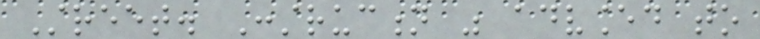Street. Construction was advanced to
